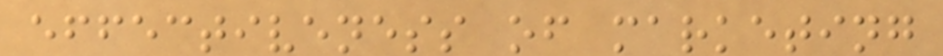effectiveness of marketing
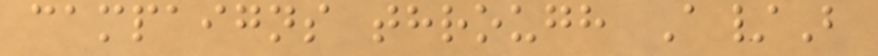campaigns through A/B
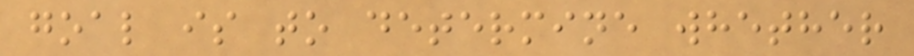goal is to determine whether
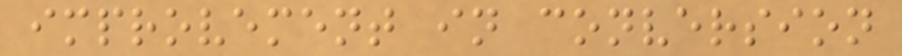improvement in conversion
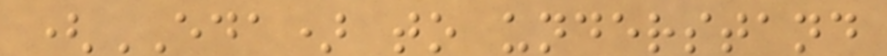(EDA) to understand
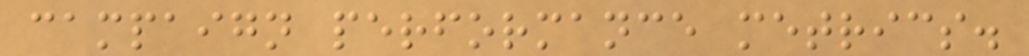campaign performance metrics.
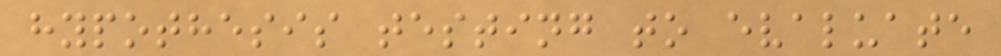hypothesis testing to evaluate
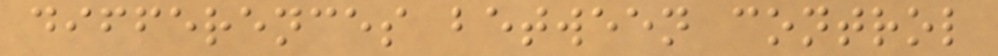differences between control
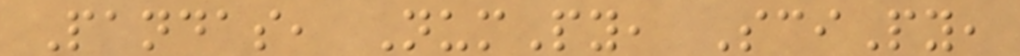Pandas, NumPy, SciPy,
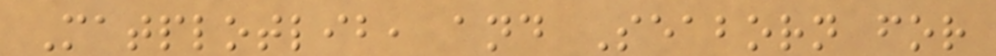Matplotlib, and Seaborn for
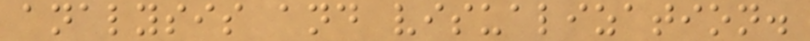analysis and visualization.
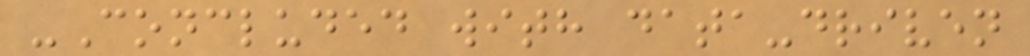-Concluded with data-driven
